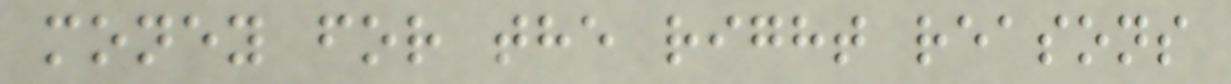money for the right reasons
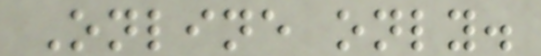Online only.
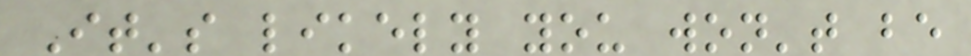It's likely you won't be
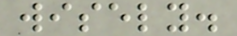wisely.
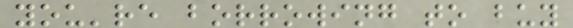you're borrowing to buy
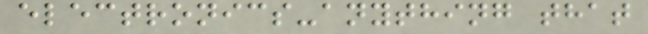electronics-anything that
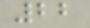22
